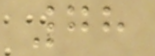78
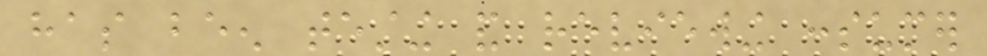has been testing and reviewing consumer
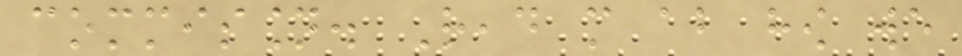commission. Read more about how we
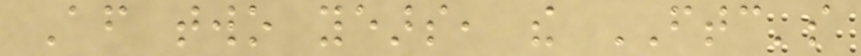After two years, the FTC's
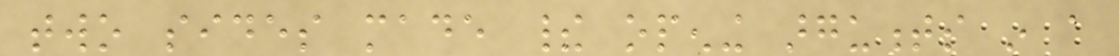two sides made their opening arguments in a
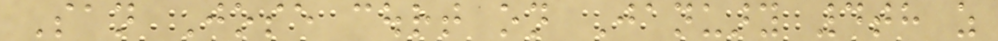San Jose court on January 4th as
